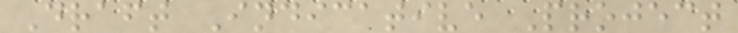Draft Indicative Project
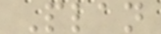Plan
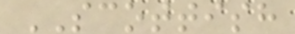SCOTTISH
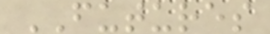FUTURES
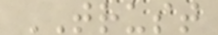TRUST
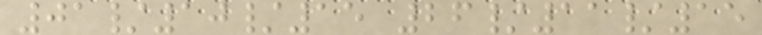01/10/15 26/11/15
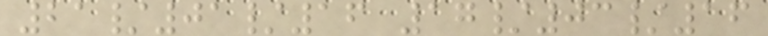21/01/16 17/03/16
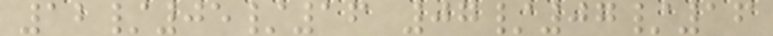12/05/16 07/07/16
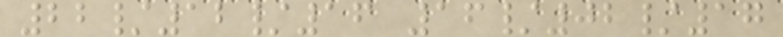22/12/16 16/02/17
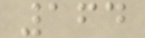164
